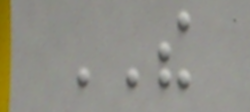THE
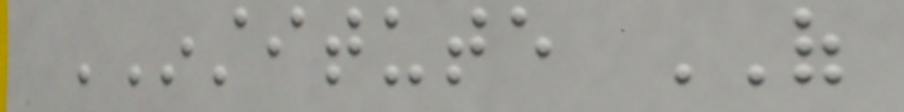INSTITUTE OF
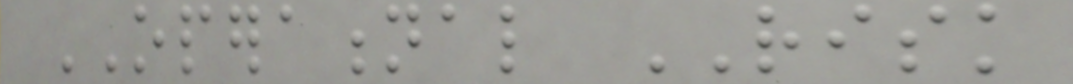OPERATIONAL RISK
